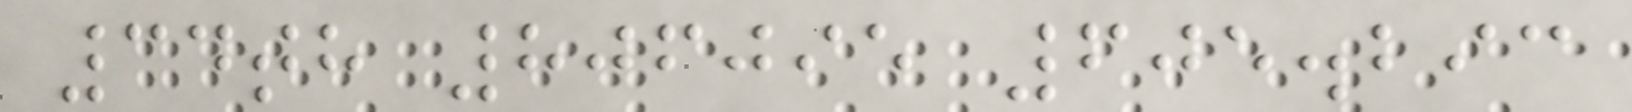34th 806095 605.293
